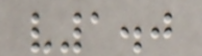v1.0
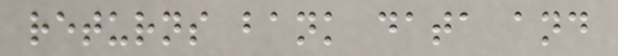returns bank data and
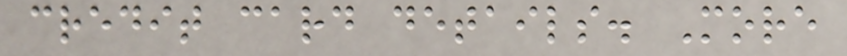credit card details. More
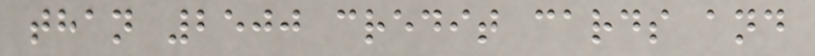than 2500 credit cards and
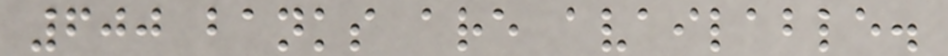600 banks are available.
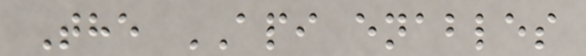The API enables
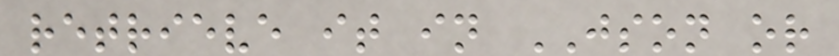retrieve it in JSON or
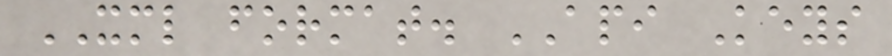XML format. API Keys
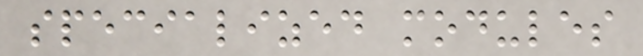specialized modules
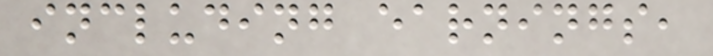including earnings,
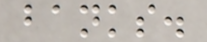banks.
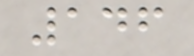146
